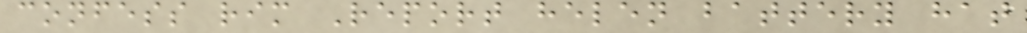confess rim Report helen battery hat
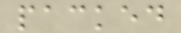packed
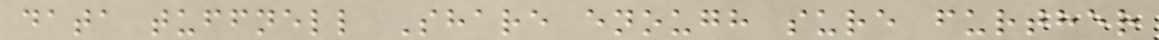data tuffnell Share enough sure further
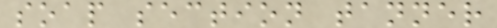soap section tanner
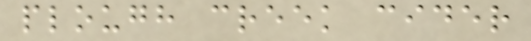plough creek cider
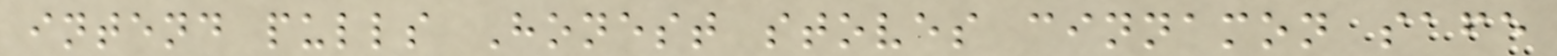intend pulls Honest stoves cinnamon safe
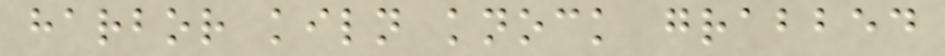harbor kiln knock grabbed
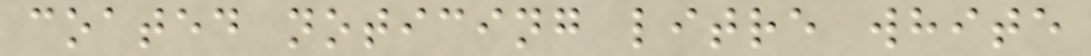coated noticing litre white
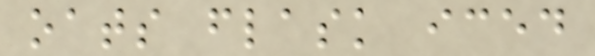oats flask iced
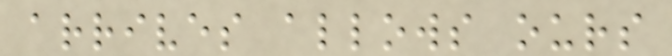arrives allows ours
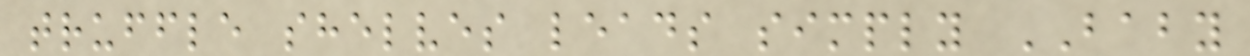truffle shelves leads simply BABY
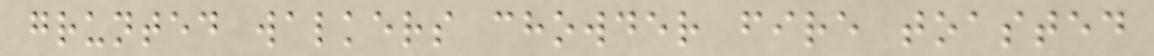grunted walkers chowder fire toasted
